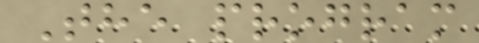The program
